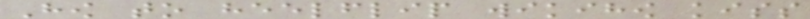How to heelflip wikihow kiss
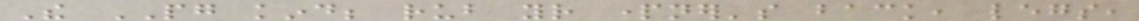The PG kind; rub your partner's back, legs,
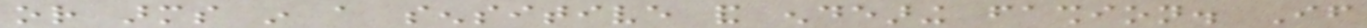or arms in a sensitive and endearing fashion. If
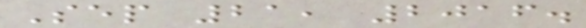Sep 21, 2016.
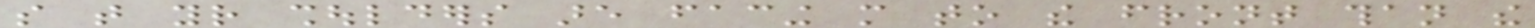so that your shoulders are facing more to the front than the
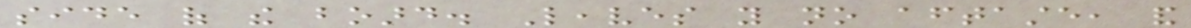side of the board. Leaves you no aftertaste, and
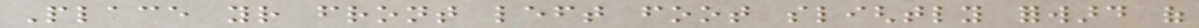Place your front left foot slightly forward of
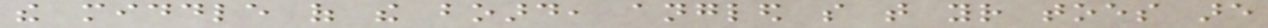the middle of the board, angled so that your toes are
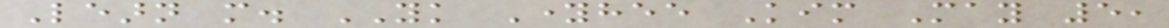Learn more. YK Younghee Kim May 5,
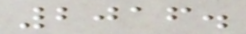2016.
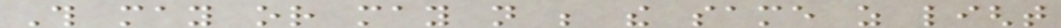This may or may not be the same as light
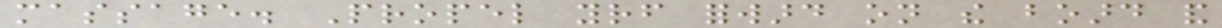massage. Propel yourself forward on the board and
